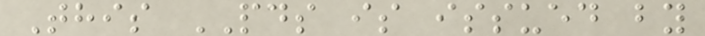This PDS is issued by
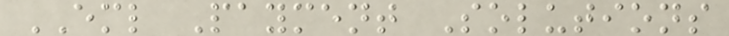EML Payment Solutions
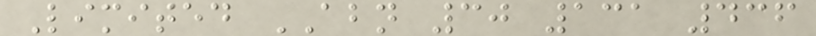Limited ABN 30 131 436
